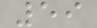59
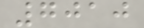7010
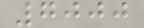7000
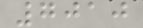7010
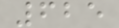625
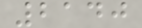2140
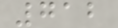712
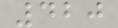420
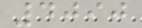4090
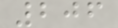206
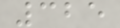325
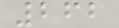262
